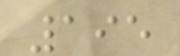195
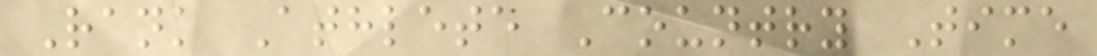Rank Athlete Country Time
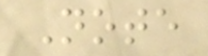Note
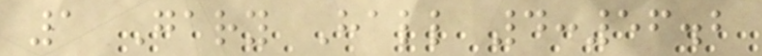1 Gary Hall 4:56.2
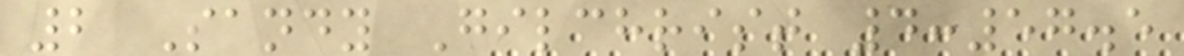2 Sandy Gilchrist 4:57.5
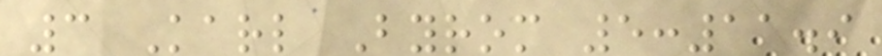3 Karl Byrom 5:11.9
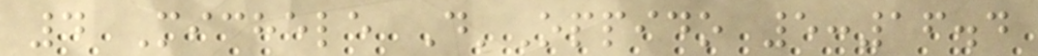4 Michele D'Oppido 5:16.4
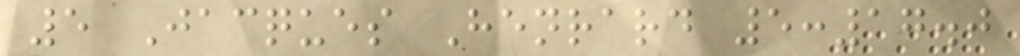5 Jacques Henrard 5:17.0
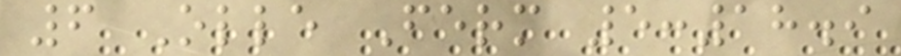6 Olle Ferm 5:18.9
